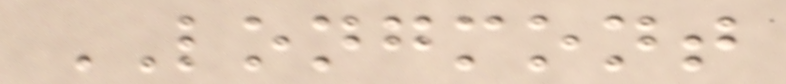LONGMONT
